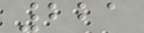221
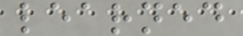learned
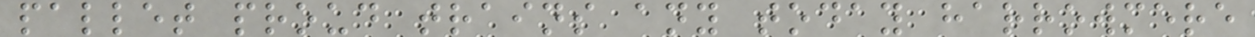pallet proud trains any today harrowmere
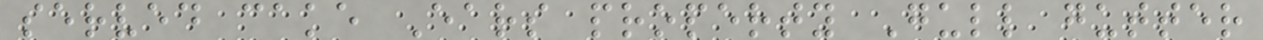served cake Ears property Gull gutter
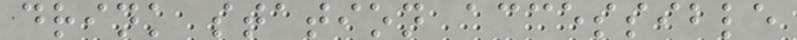drink station accessible
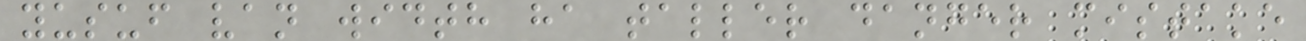yusuf van width ha taller danger mistake
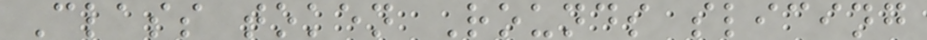Class token Rounds slicing
